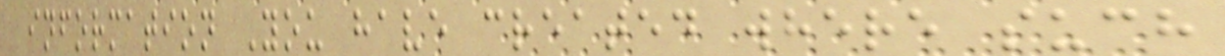information You have created where such
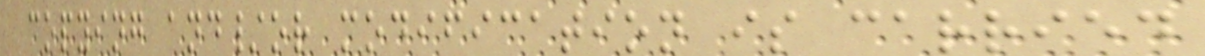copying and/or modification is carried
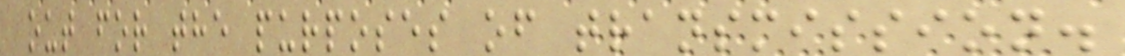out for the purposes of transmission.
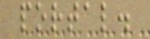portal.
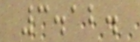3.12.
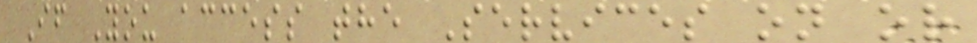If You access the Services on or
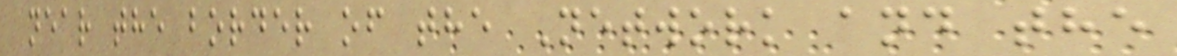near the border of the Network and the
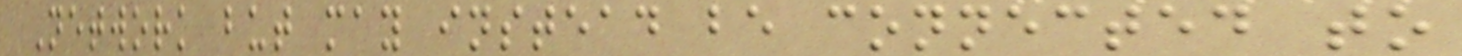Network but may instead be connected to
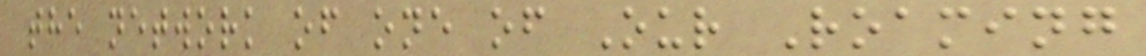the network of one of Our Roaming
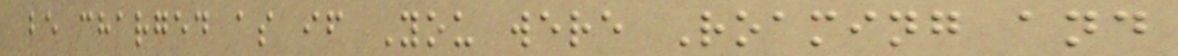be charged as if You were Roaming and
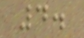4.
